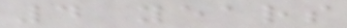4 years
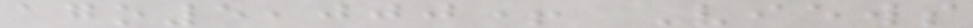ago5,000+ Views
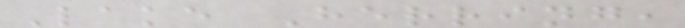Lake Herring,
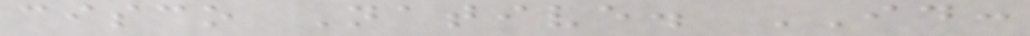cisco Native. ID:
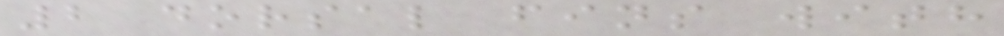2 dorsal fins with
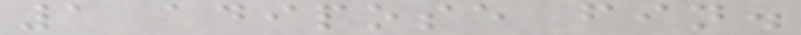1 adipose fin.
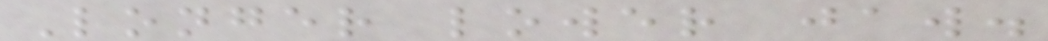Longer lower jaw.
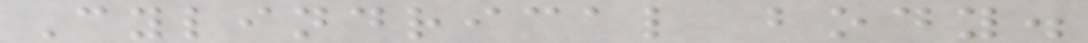Cylindrical body.
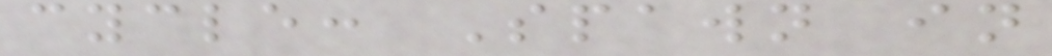cycle: Spawn in
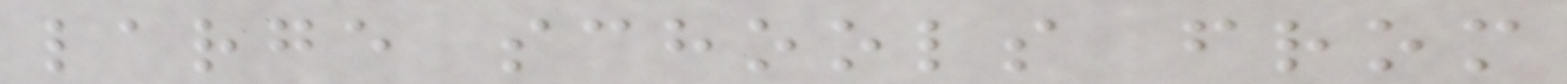large schools from
